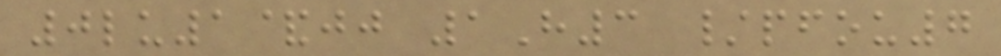0lu1&jj 1H3 /pfou7
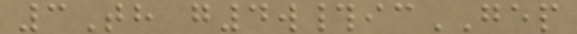3Th g4w#icGEP
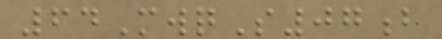64MwqS07b
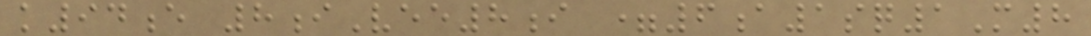k94e 8iVee8i =6a1sq1M8
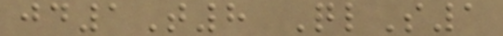jd1T8 QlS1
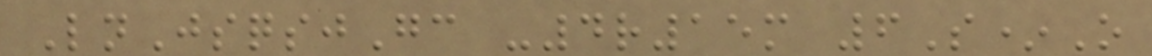LnJsqsjGc -4r15m 6S*O
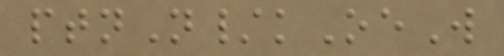ptnN/kOeW
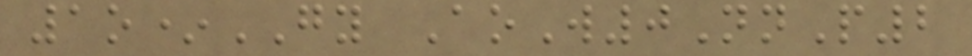1o*GY AoW0NnP2
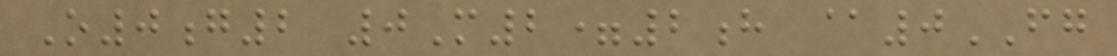O0g2 0M2=2h @0FG
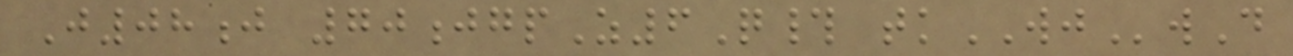J08j 70jgpZ6Q# tkWJwD
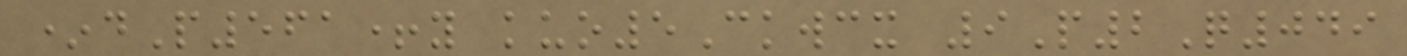*dP561+y kuo5Ckwcx 9P2Q049
